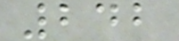242
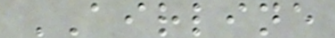AIRLINE
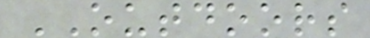OUTDOORS
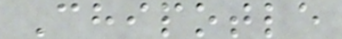Chipotle
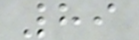89
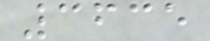3635
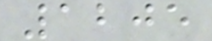1205
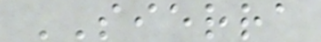SIERRA
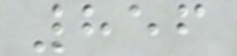856
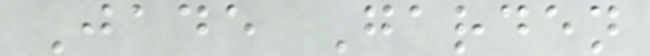Jade Garden
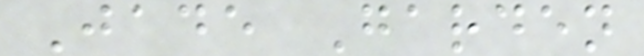Jade Garden
